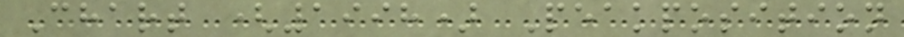Chart (1998) Peakposition
